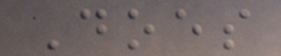Does
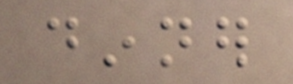dinner
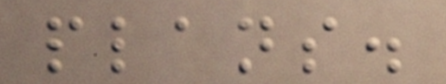plans.
